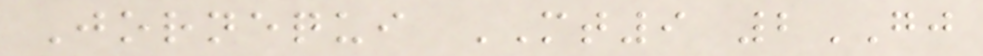Jornequi MT9 2GJ
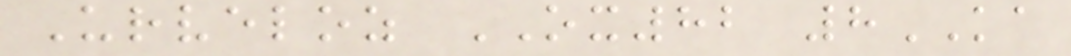Urveloz OX82 8KA
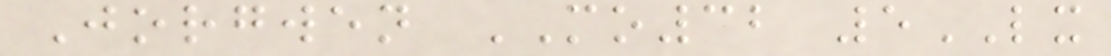Jorgwen MO32 5LX
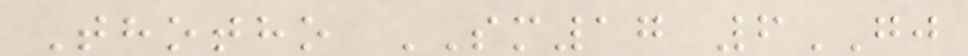Thotho SM17 6GJ
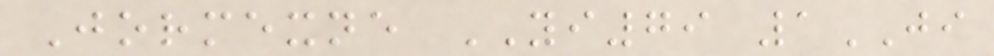Jormexne YI79 1JI
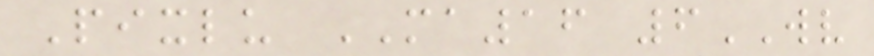Pixlu MA16 6WV
